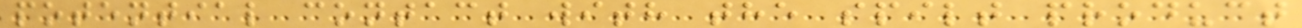potential contact with the spilt product
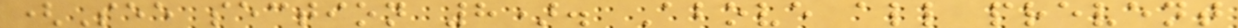(See section 8). Above all prevent
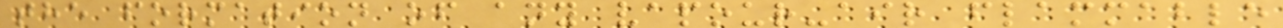the formation of any vapour-air flammable
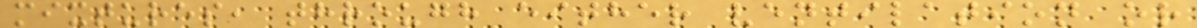mixtures, through either ventilation or
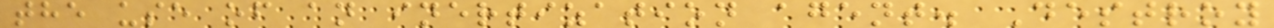the use of an inertization agent. Destroy
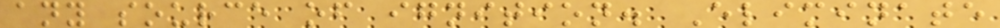any source of ignition. Eliminate
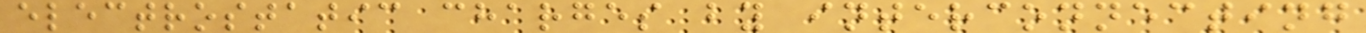electrostatic charges by interconnecting
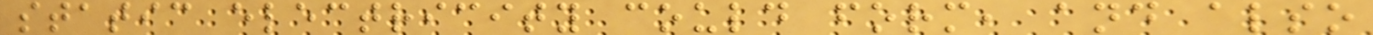static electricity could form, and also
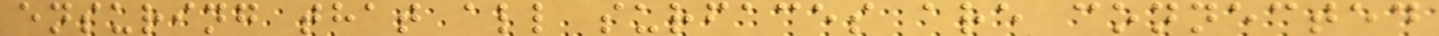ensuring that all surfaces are connected
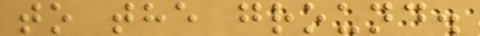to the ground.
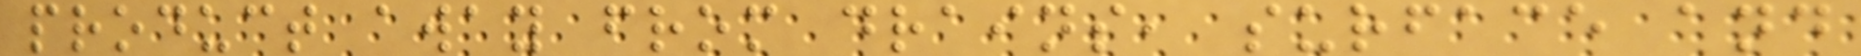product away from drains, surface and
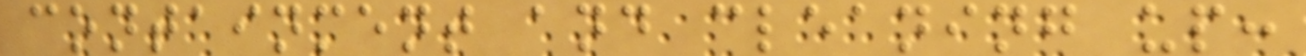containment and cleaning up:
